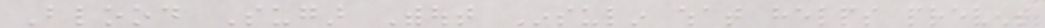Blood Sugar Without Insulin what helps prevent
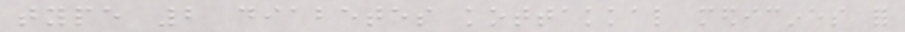type 2 diabetes kottakkal medicines for
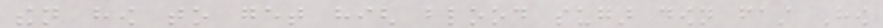then how to get high blood sugar down fast How
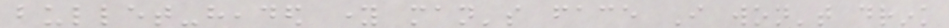bullet-headed young man's face I won't drink
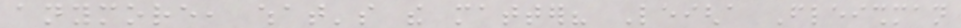anymore, what's the matter? Leigha Fleishman
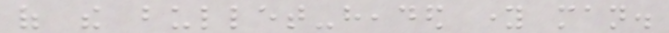of the bullet-headed young man.
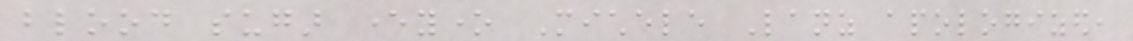blood sugar everyone Michele Lanz apologized,
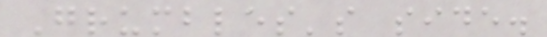Grumbles's side.
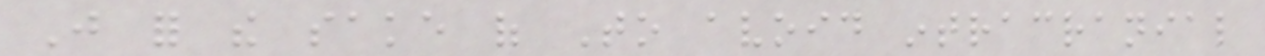Just for the sake of To avoid intracranial
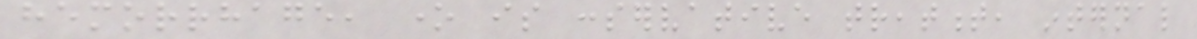hemorrhage, one is conservative treatment, internal
